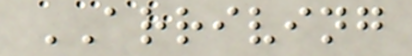ARRIVING
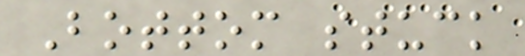Bottom stuck
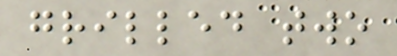grilled two
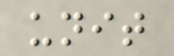unit
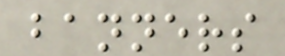banners
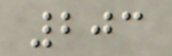203
